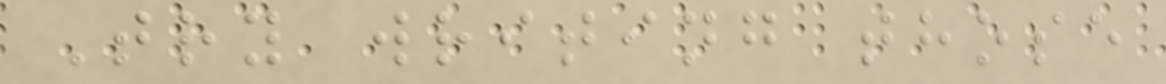Try writing those
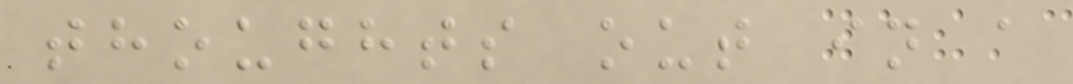thoughts out in a
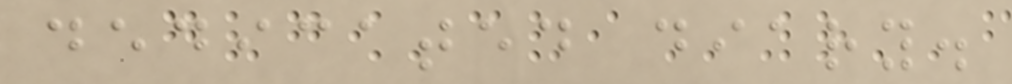dedicated diary.
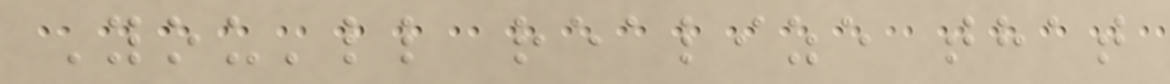You'll realize that
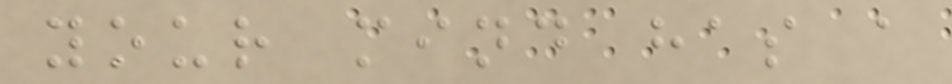your mind has a
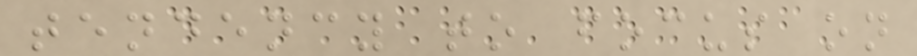tendency to focus on
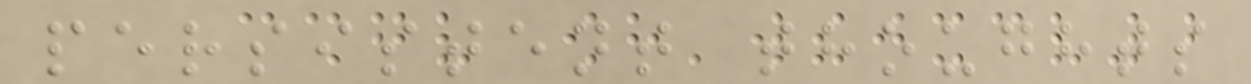persistent thoughts
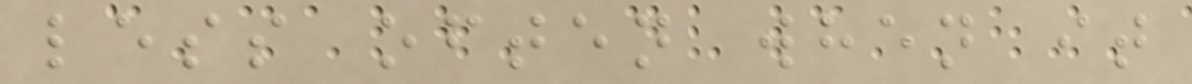less often when it
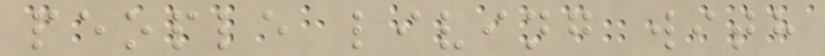people living with
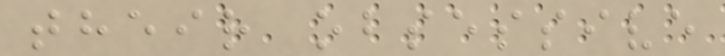their obsessive
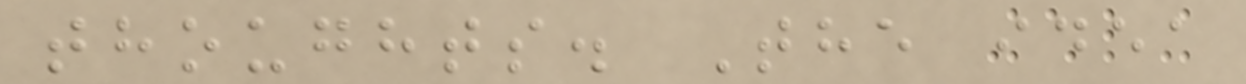thoughts. The idea
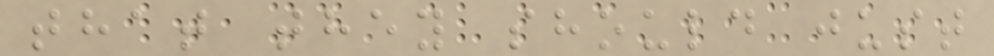that they should just
